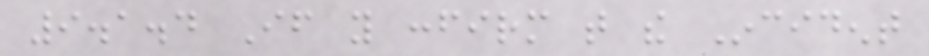9.1.4 If you confirm that the Incident
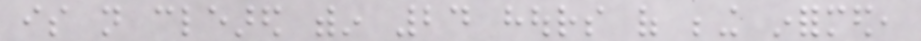is not cleared within 24 hours of being informed,
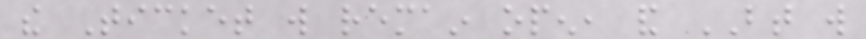the Ticket will remain open, and BT will
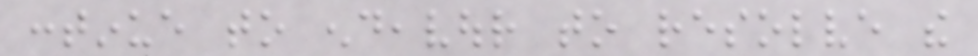continue to endeavour to resolve the
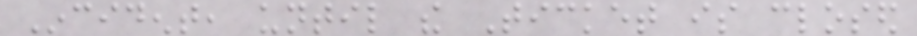Incident, until the Ticket is closed
